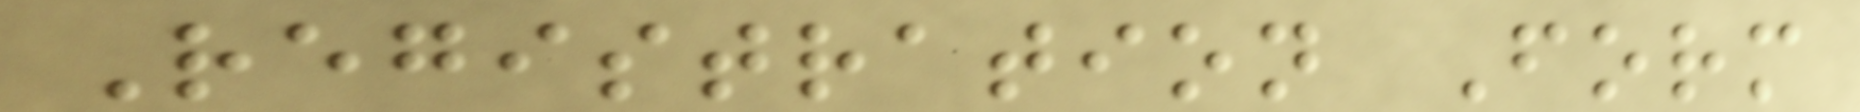Registration Form
